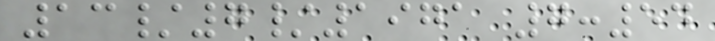13/7/1971 7:54
